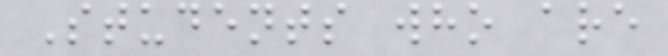Students who are
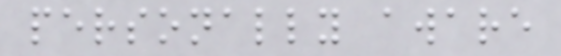personally aware
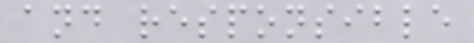and responsible
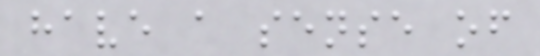have a sense of
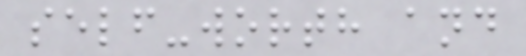self-worth and
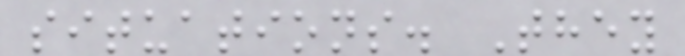situations. They
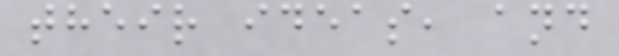their ideas, and
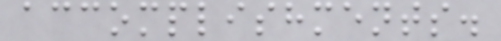accomplishments.
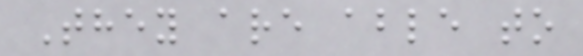They are able to
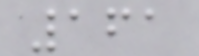161
